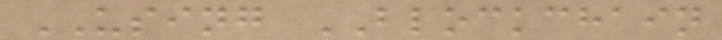USING BLOCKCHAIN
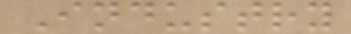Industry
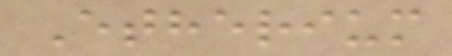Etherium
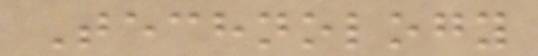Technology
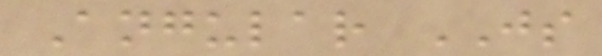Angular JS
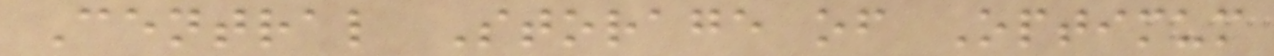Central Storage of Optimum
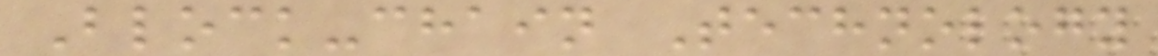Block-chain Technology
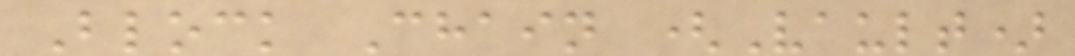Block Chain (Vault)
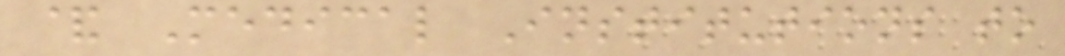& Medical Institutions to
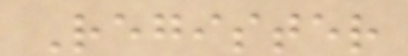Register
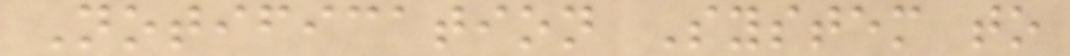Notification System to
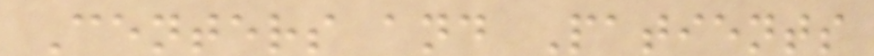Centers and Patients
